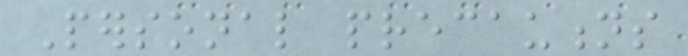Personal precautions
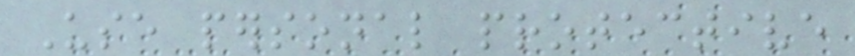Use personal protective
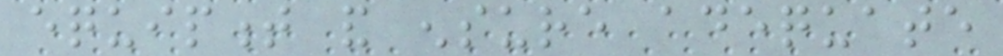equipment and ensure adequate
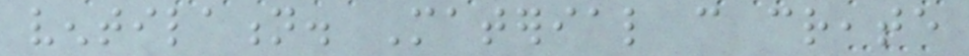ventilation. Material can create
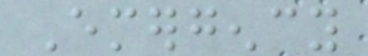Emergency
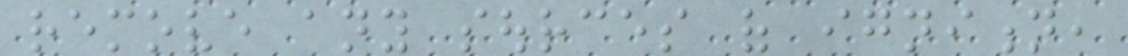remove any sources of ignition,
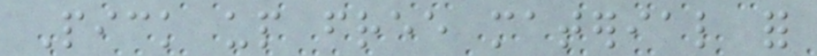Pick up free material for
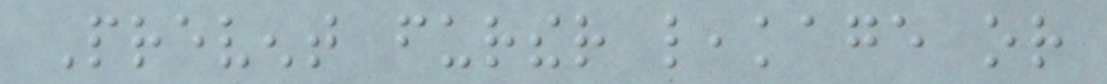Prevent further leakage or
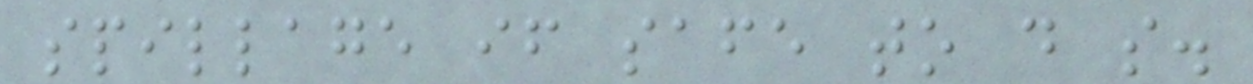spillage if safe to do so.
